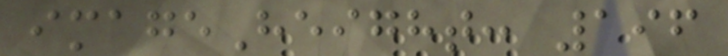imageHeight: 196
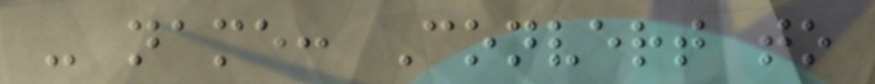- name: Convert to
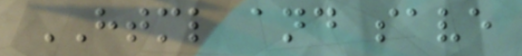HTML and save
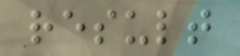result
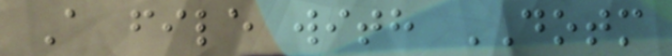A file with DOTM
